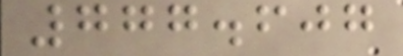777.607
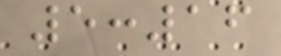5:16
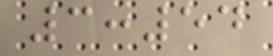3:54
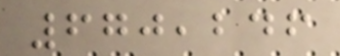670,246
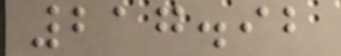217.92
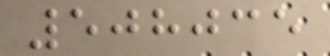508035
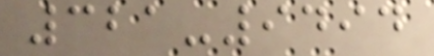321-9494
